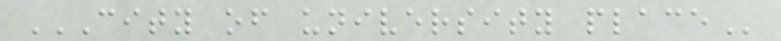CITY OF UNIVERSITY PLACE
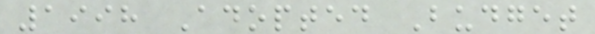1998 Adopted Budget
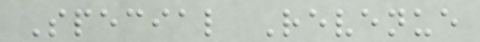Special Revenue
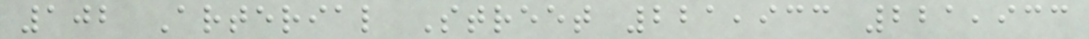102 Arterial Street 221,933 221,933
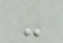-
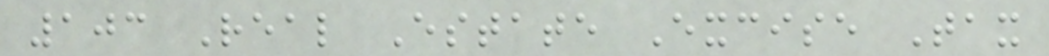103 Real Estate Excise Tax
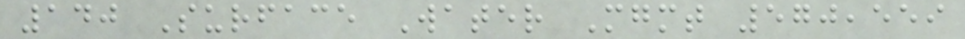140 Surface Water Mgmt 570,559
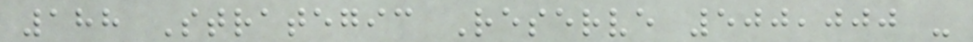188 Strategic Reserve 500,000 -
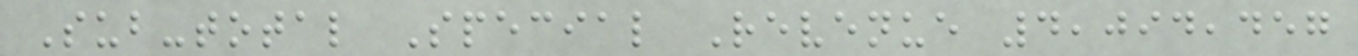Sub-total Special Revenue 4,094,457
